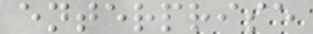enterprise
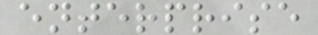enterprise
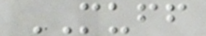MUFF
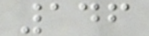146
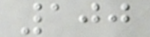100
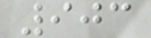903
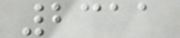2311
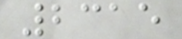2315
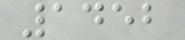1452
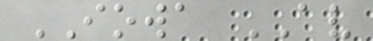IOWA AV
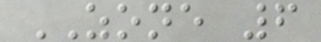ZONE 6
